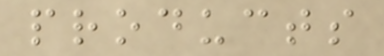products
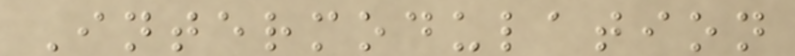Intermodulation
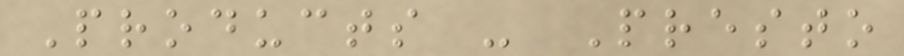Products - Presto
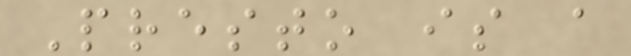Presto is a
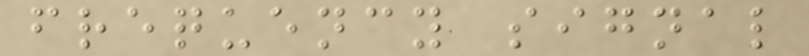frequency signal
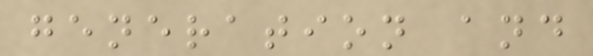generation and
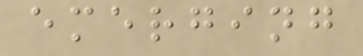emerging
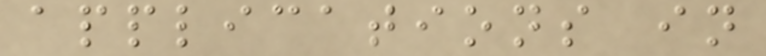applications in
